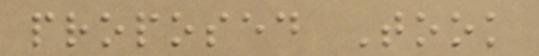proposed Took
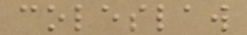coleslaw
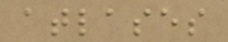atlases
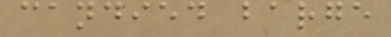candied barge
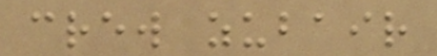crew zubair
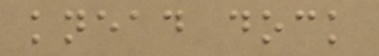knead dock
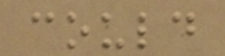could
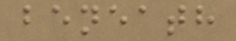beneath
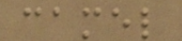camel
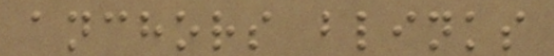anchors blinks
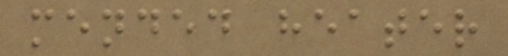mended heater
